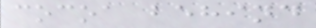cocoa behind
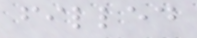filled
